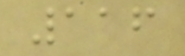116
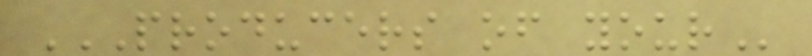PRODUCERS OF YOUR
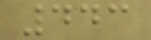443
